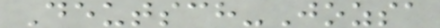Deutsch-Jozsa
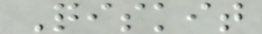Qiskit
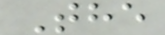The
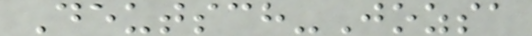Deutsch-Jozsa
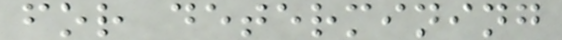for determining
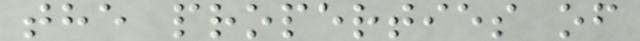the properties of
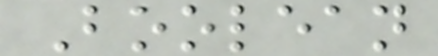Boolean
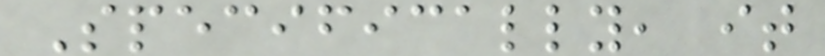Specifically, it
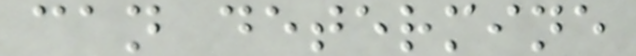can determine
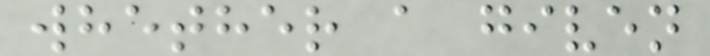whether a given
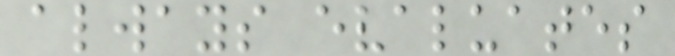always evaluates
